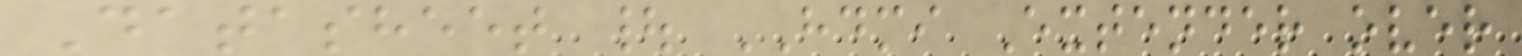Datasheet | HDMI Extender over
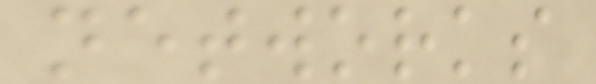networks
